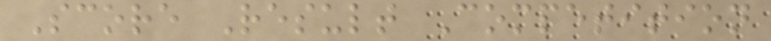Score Result Competition
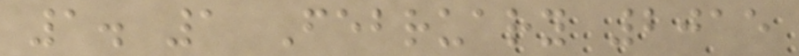1. 1 February 2015
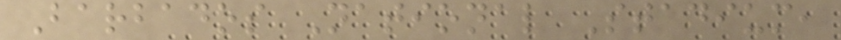Barbados National Stadium,
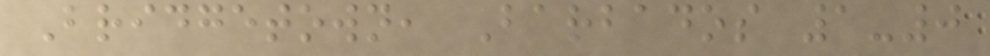Bridgetown, Barbados 1-0
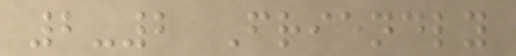2-2 Friendly
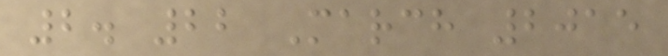2. 22 March 2015
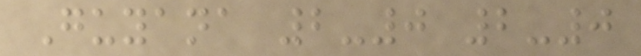Guyana 2-0 2-0
